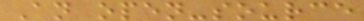An open-source
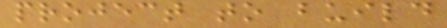project to build
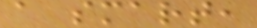a smart,
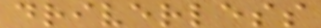driverless
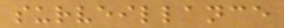surveillance
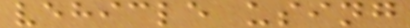vehicle using
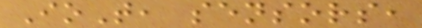IoT, sensors,
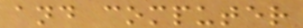and computer
